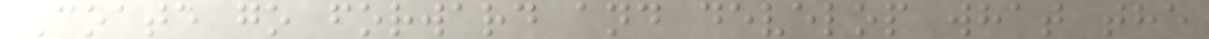Coate go forward and develop what the
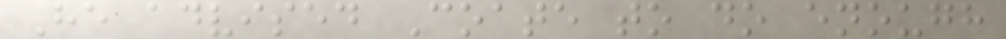He advised Coate to do enough
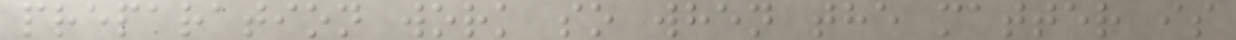preparation work so when the matter is
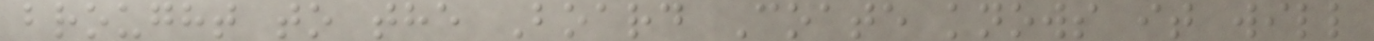brought to the Board Coate knows it will
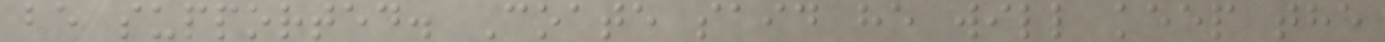be supported. Coate said he will keep the
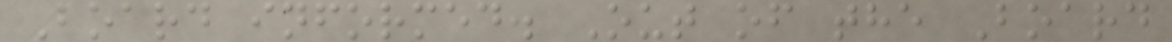Board informed. Out of the Board
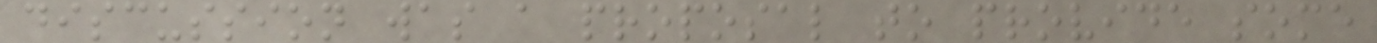discussion was a proposal to provide some
